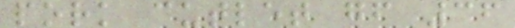pork cutlet gf 36
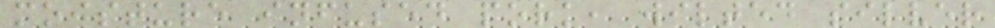moisture infused pork, wilted silver
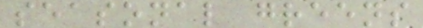seasonal greens
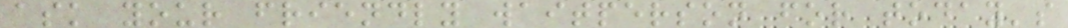ask your friendly waitperson for today's
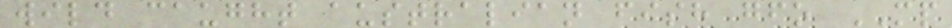wild caught australian fish gfo MP
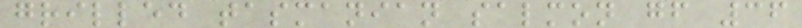grilled tasmanian salmon gf 36
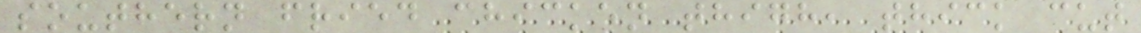southern fried chicken thigh, thick cut
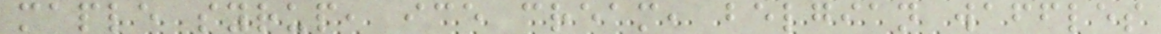maple syrup, ice cream, belgian waffles
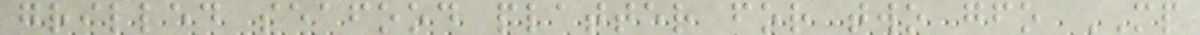grilled seafood platter for two gfo MP
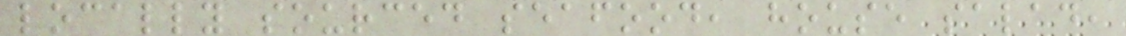locally sourced seafood, house salad,
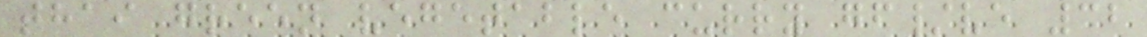thai green vegetable curry gf/ve 32
